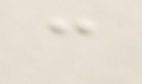c
